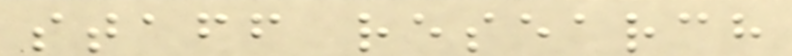staff research
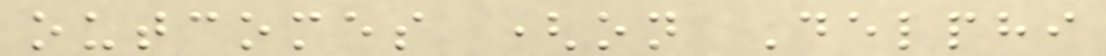outcomes (on Delphi
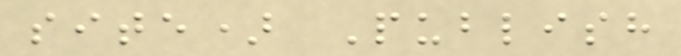site) Publish
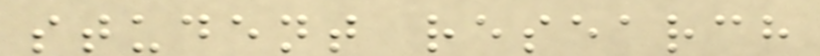student research
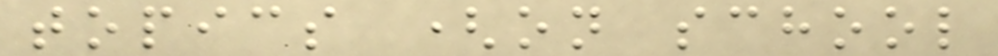topics (on school
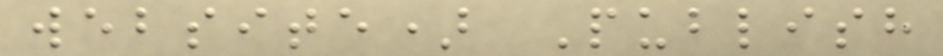website) Publish
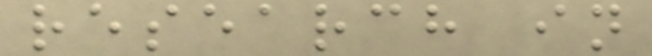research in
